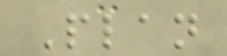Plan
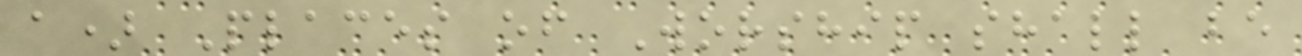a) Places of Worship shall be
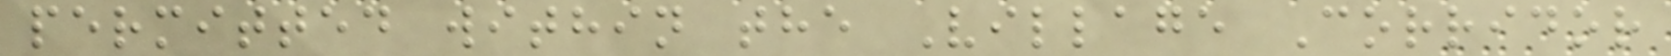permitted within the Village Corridor
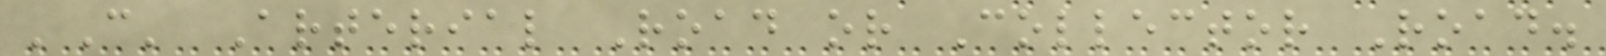'C' Arterial Road or Collector Road.
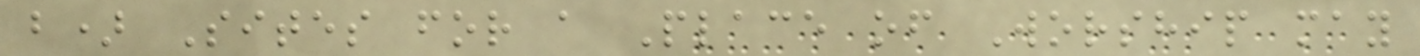b) Sites for a Place of Worship may
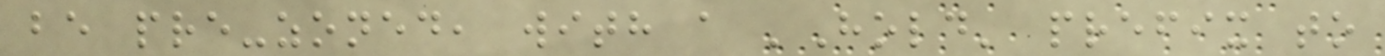be pre-zoned, with a 'Hold' prefix to
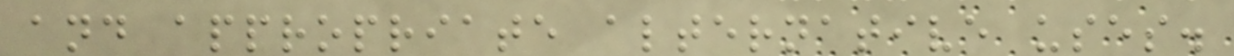and appropriate alternative uses.
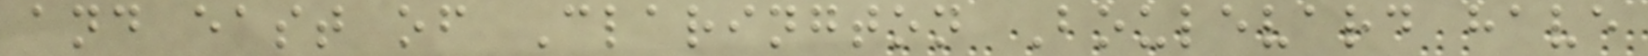and east of Clarington Boulevard have
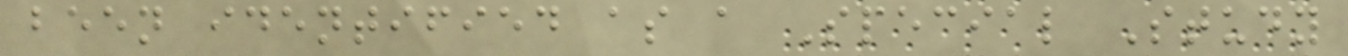been identified as a Special Study
